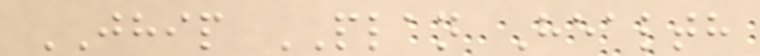JHIP PLAN Health
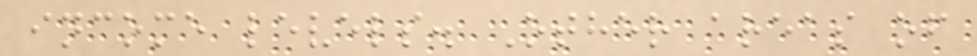income levels. Other areas of
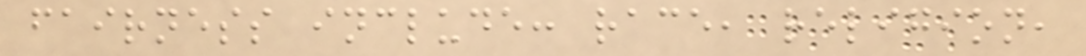fairness include: race, religion,
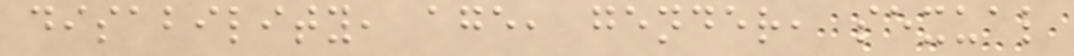disability, age, gender, sexual
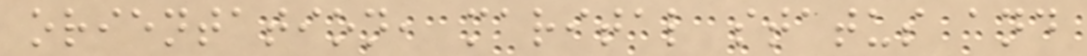orientation, marital status and
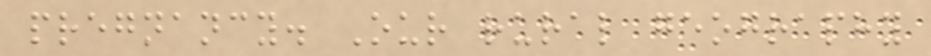pregnancy. Our rural geography
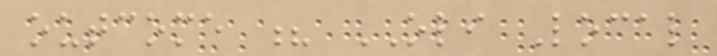outcome ? OLI Local
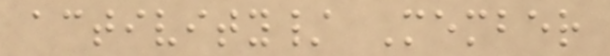activity/ Member
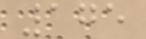175
